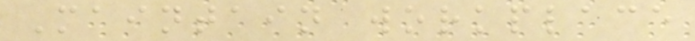Maintain workplace
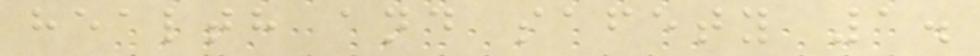health and safety 1.
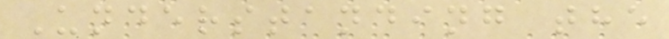Understanding the
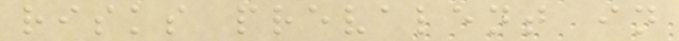risks prevalent in
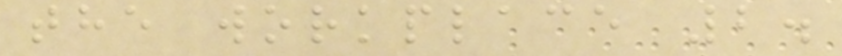the workplace 2.
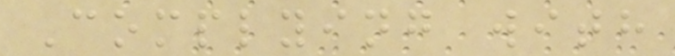Complying with
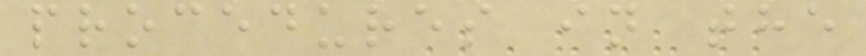procedures in the
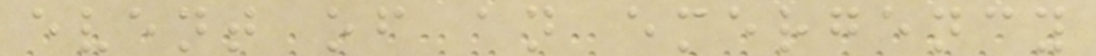event of an emergency
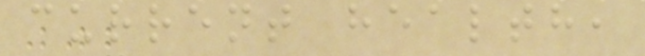current health,
